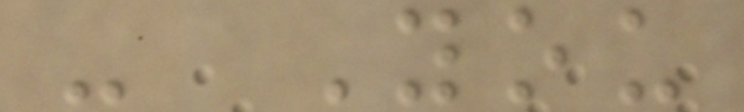- You
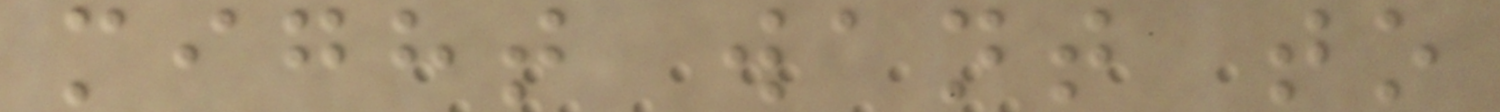might want to
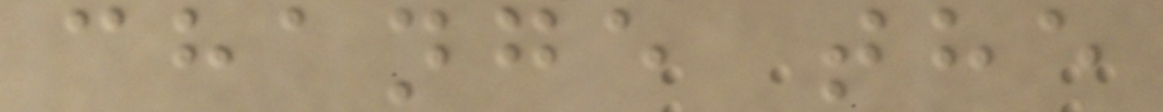change the
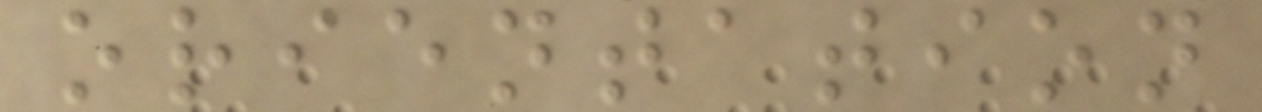orientation
